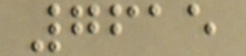7615
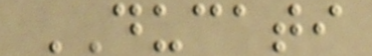DUCATI
